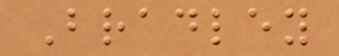Bradley
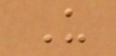U
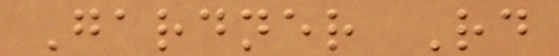Gardner Rd
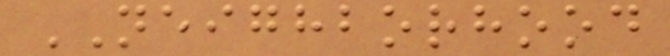NEIGHBORHOOD
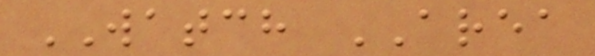WATCH AREA
